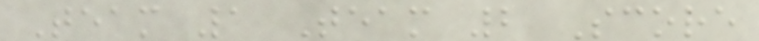Team 1 Team 2 Score
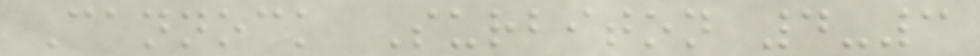Cannock Surbiton 4-3
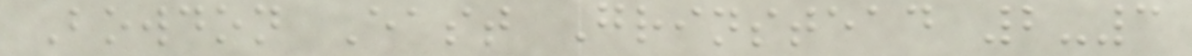Bowdon East Grinstead 2-3
